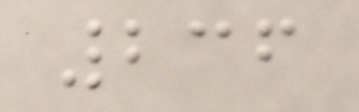236
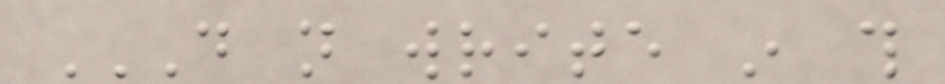DO NOT WRITE IN THIS
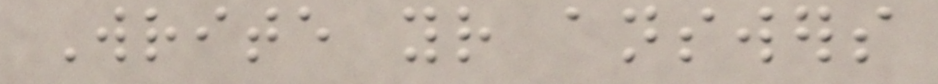Write your answers
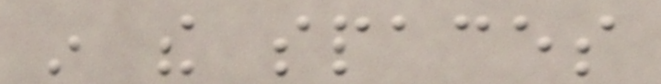in the spaces
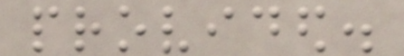provided.
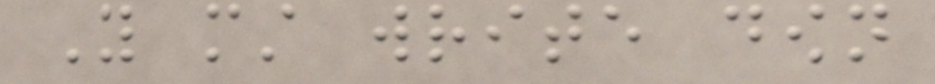You must write down
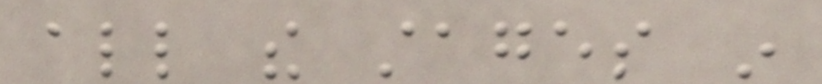all the stages in
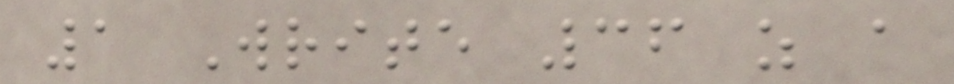1 Write 36 as a
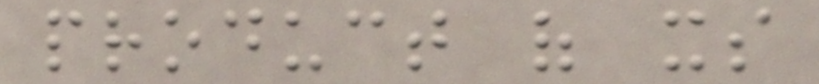product of its
